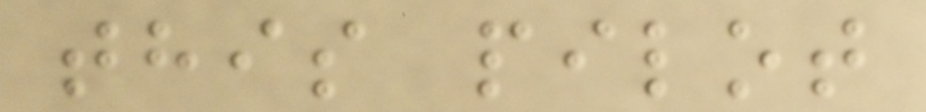this pilot
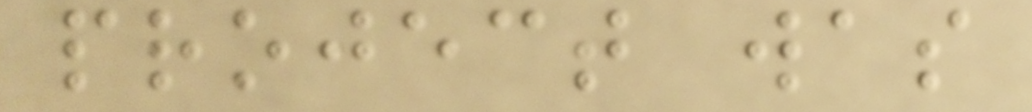project was
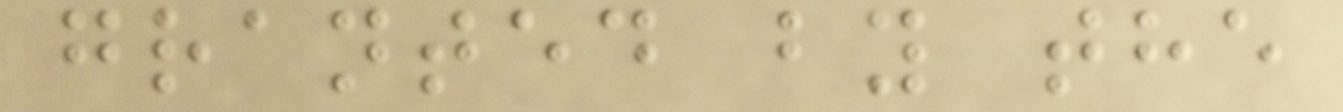granted by the
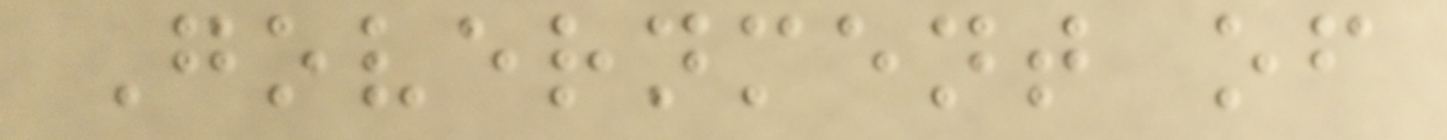Government of
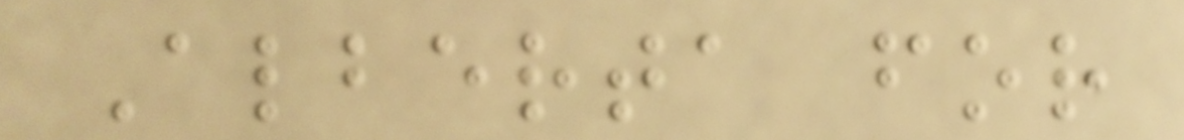Alberta for
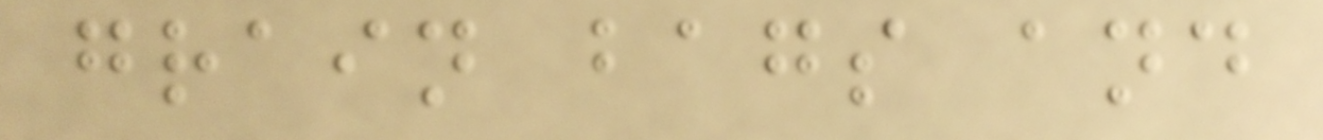grain bags and
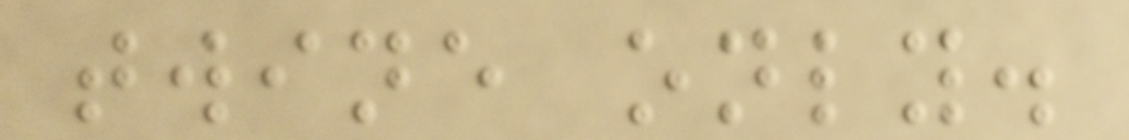twine only.
